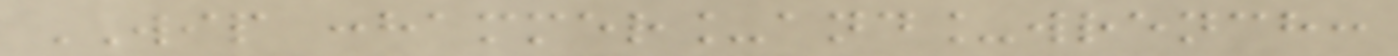WIP :hammer_and_wrench:
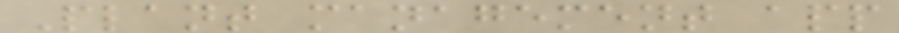Plant management app
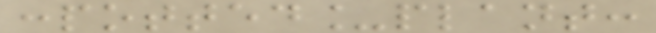:potted_plant:
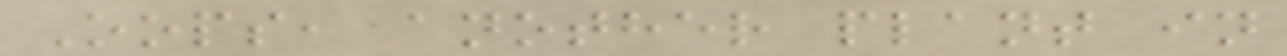Oops, another plant in
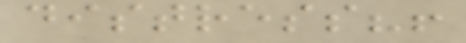distress?!
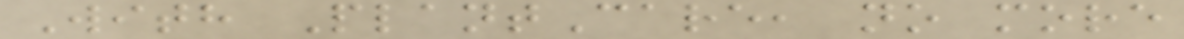With PlantCare, no more
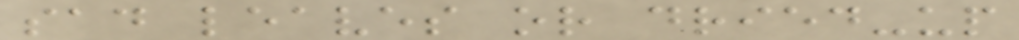sad leaves or dried-up
